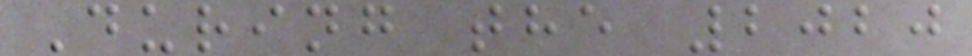During the 2020
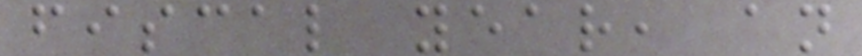fiscal year, an
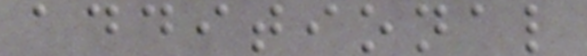additional
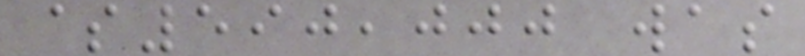$590,000 was
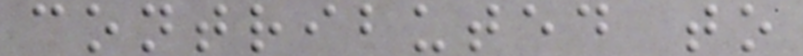contributed to
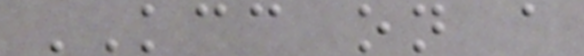KCC on a
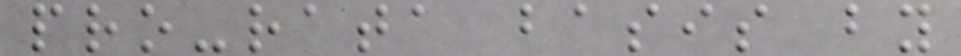pro-rata basis by
